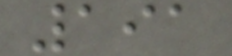191
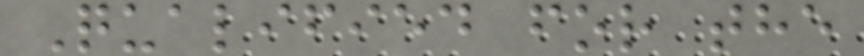Qualified for the
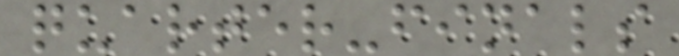quarter-finals
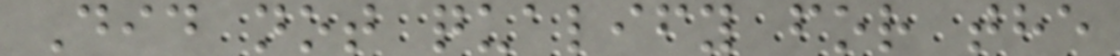Did not qualify for the
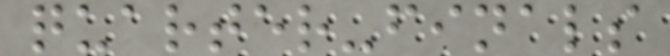quarter-finals
